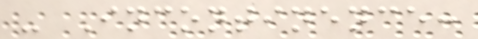- Incontinence:
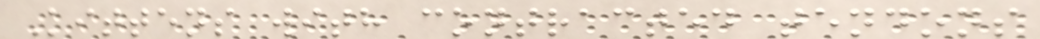Kittens with contracted tendons
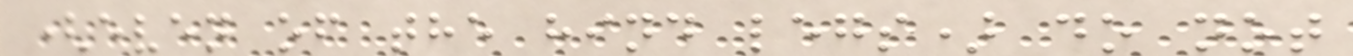(even of the hind legs) do not
